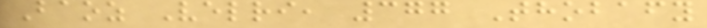Baoz Velri, 377 Thobafy
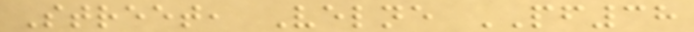Street, Velne PF38
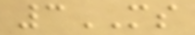3MS
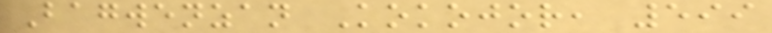Bagwenzan Kokojor, 599
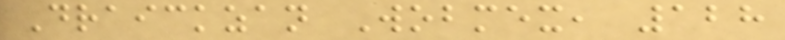Draickzan Wobmex, 128
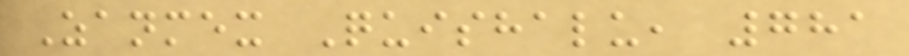Zanmex Quishalu, 781
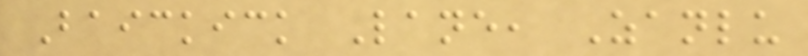Baickick Lane, Zanlu
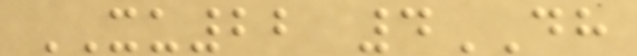XU22 4DH
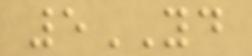5YD
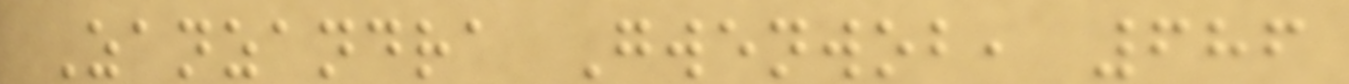Zanzandra Gwenwob, 686
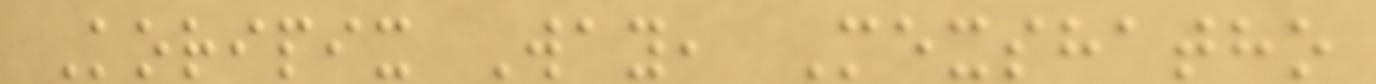Koripix Way, Mexshatho
